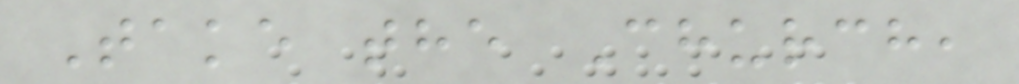Take the Church,
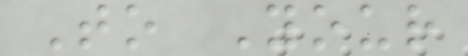To Your
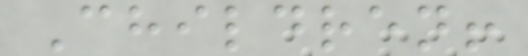Children!
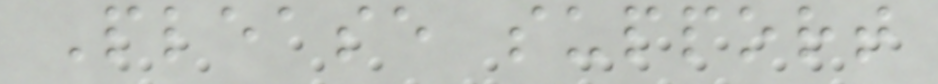Please support
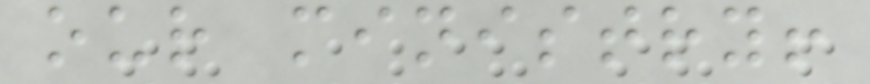our ministry!
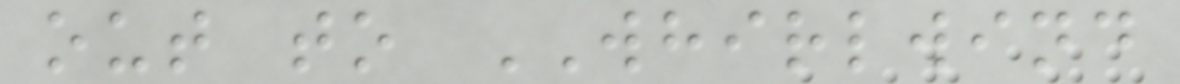out to WHIRLWIND
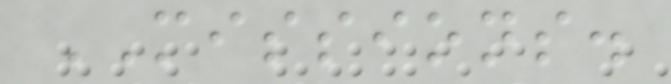MISSIONS.
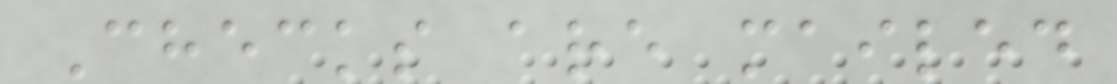Checks are mailed
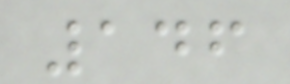146
